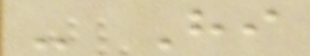- Hi
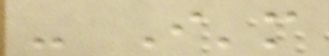- I'm
